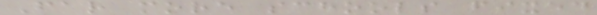Far more schools fixed
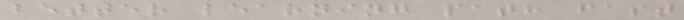better learning path fast
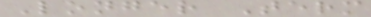Longer Term
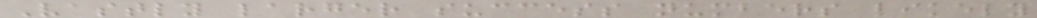Vastly larger success numbers likely
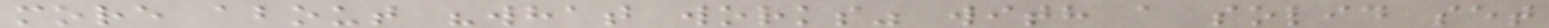more about "what works" with a solid set
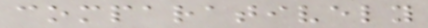comparatively
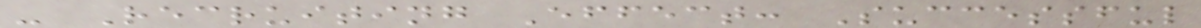- Recruiting Effect: Successful
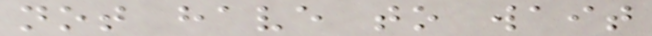not have to wait
